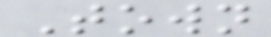Town
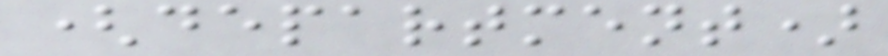(department)
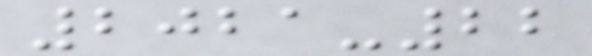2021-22
